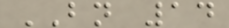BN 14
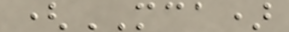(MCA)
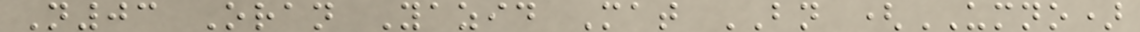N03 Oran Yazid Mat BN (UMNO)
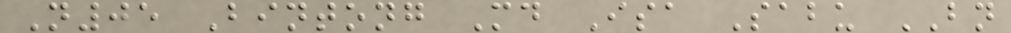N05 Bintong Md Isa Sabu BN
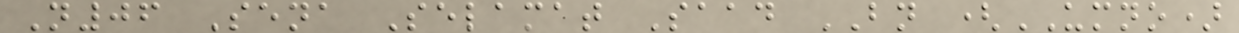N06 Sena Selamat Saad BN (UMNO)
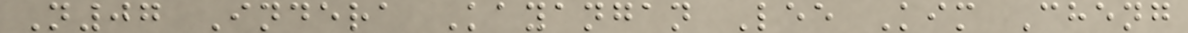N07 Indera Kayangan Lee Kim Cheng
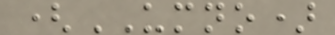(UMNO)
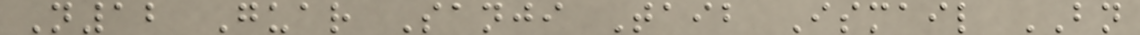N12 Guar Sanji Taib Ismail BN
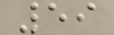59
